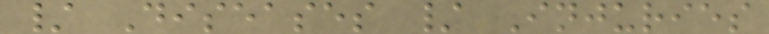/ Diseases / Injuries
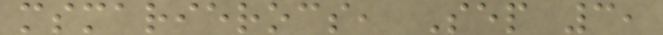msmarierocs, Sep 3,
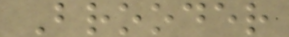Brooder
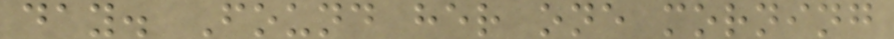day. Found her one morning
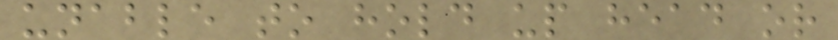unable to hold up head or
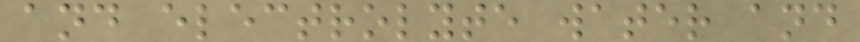and electrolyte water and
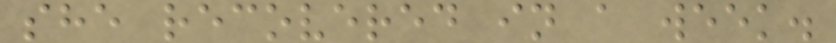she recovered in a week.
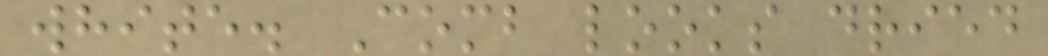white. Comb looks dried
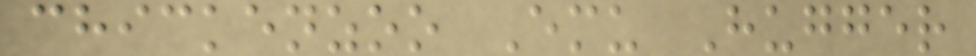chickenzoo Emu Hugger
